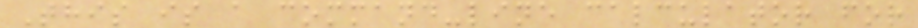This is a command-line calculator for
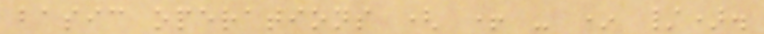basic operations ( + - * /).
